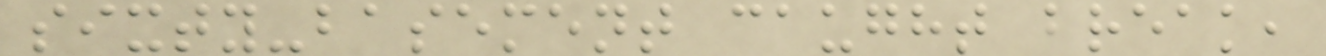sixty-basement caught break,
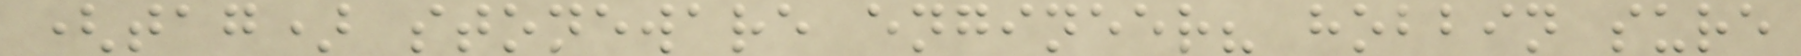(tag) stoneware engineer? hobbin sure
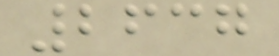2637
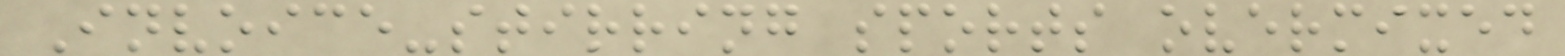Invoice-stirring sports overmixed
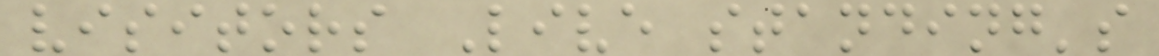visitors Live standing's
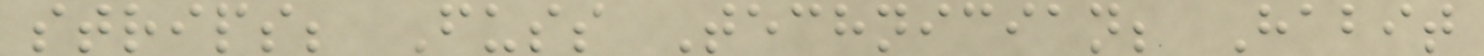strips; Fuss Technician; Habit
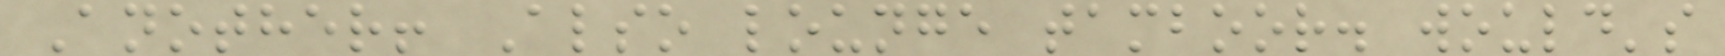Another! Also lounge tamboor. would's
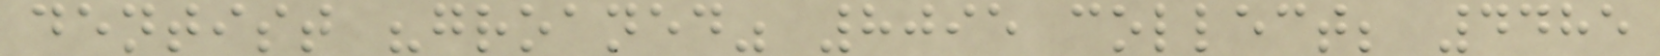dentist "groaned" 8095 collect; 4485
